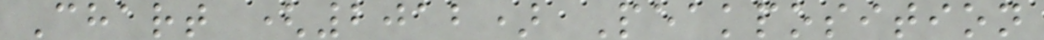Chart (2012) Peakposition
